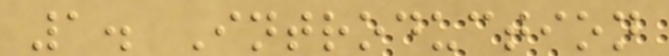1. Introduction
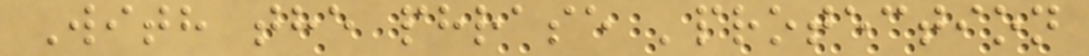With the phrase 'protection
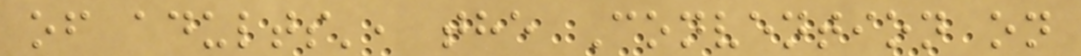of adults', the Convention on
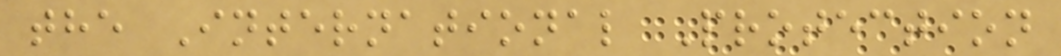the International Protection
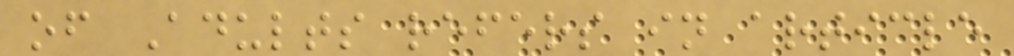of Adults refers in article
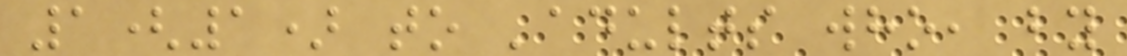1(1) to 'adults who, by
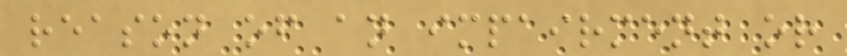reason of an impairment or
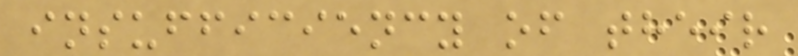insufficiency of their
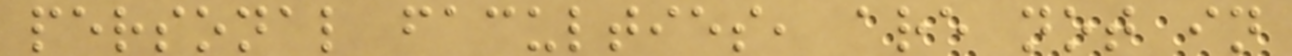personal faculties, are not in
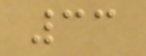33
